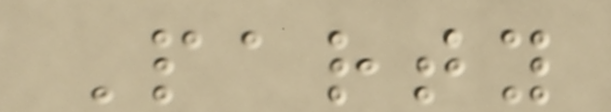Party
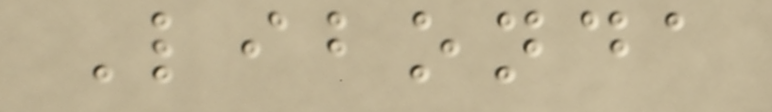Libonda
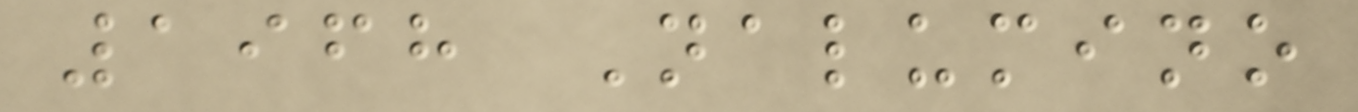1968 Nalumino
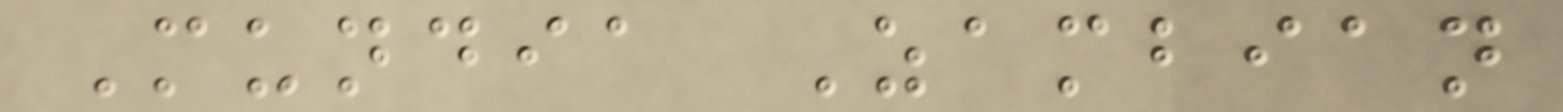Mundia Zambian
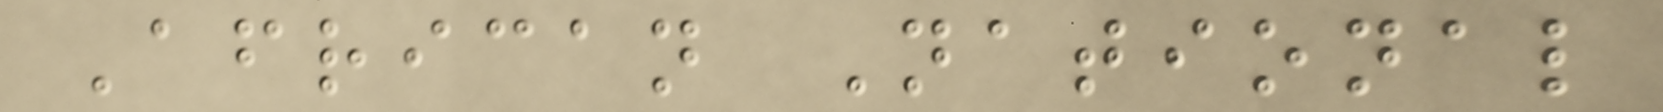African National
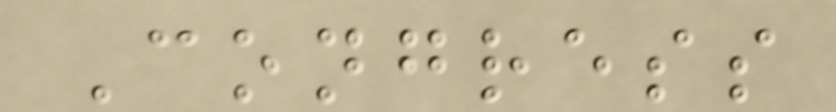Congress
